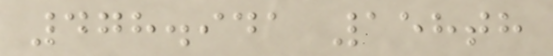478.941 158th
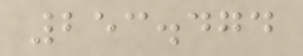253.474
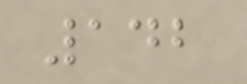142
